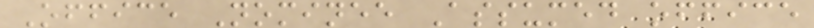Office Nominee Assumed office
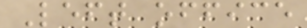Left office
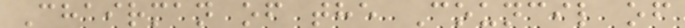Chairman of the Council of
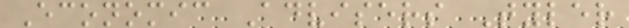Economic Advisers Tyler
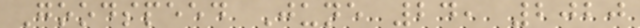Goodspeed June 24, 2020
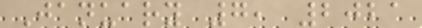January 7, 2021
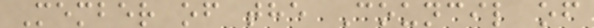Member of the Council of
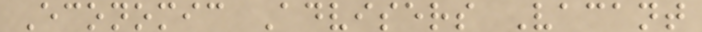Economic Advisers Vacant
